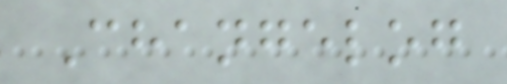Changelog
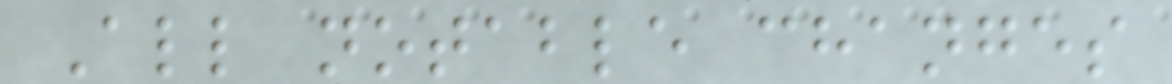All notable changes
